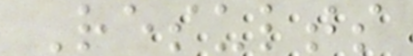Results
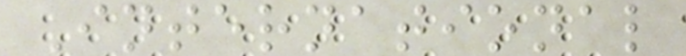International
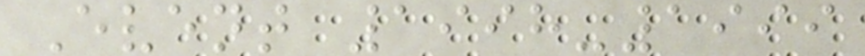Event 1998-1999
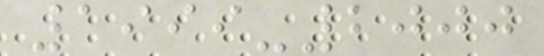1999-2000
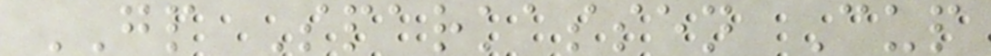GP Sparkassen Cup
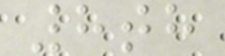8th
